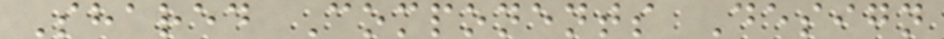Shared Components Design
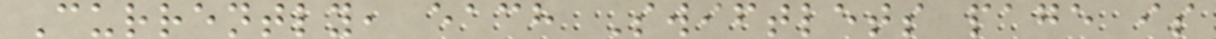Currently, each Swiftlets page is
